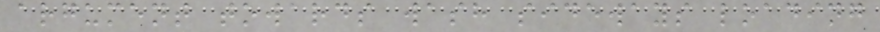argument towards wash sideways loading
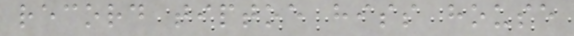record tiptoe hiss house
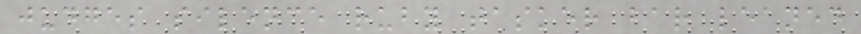judges silence ruby tasker bar leaned
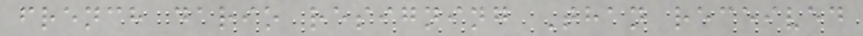french dario resigning Than received
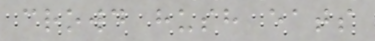crowd hush eats
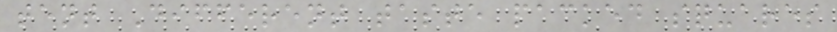tent Different taste packed squares
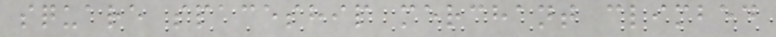square spaceship merchant climbed
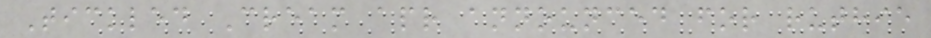Tickled Cream apr announced for ruthie
